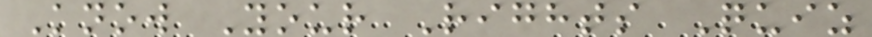Know Your Rights Quiz
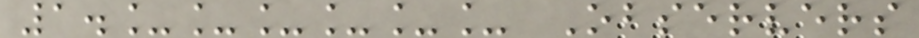1.______ Observers
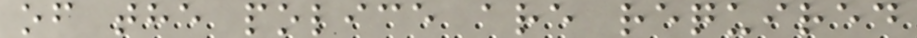of the police are required
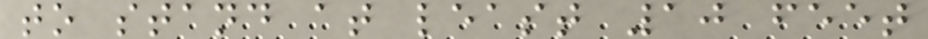to stand at least 10 feet
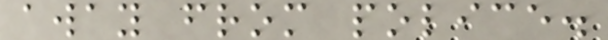away from police.
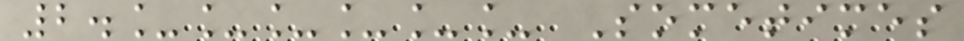2.______ Sometimes
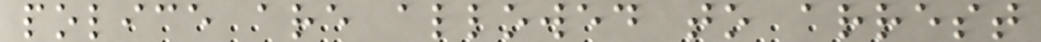police are allowed to arrest
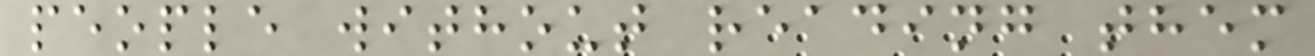people without reading them
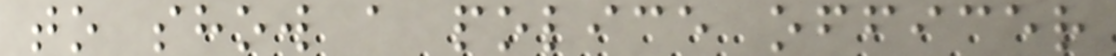to show a police officer
